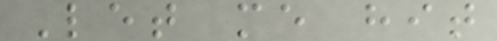Let me hit
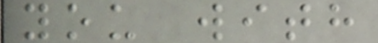you with
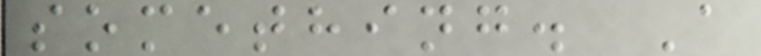something. A
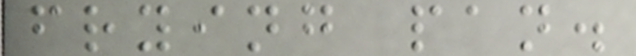frying pan.
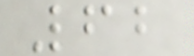62
